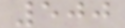500
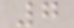7
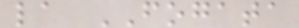la FOGATA
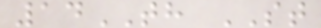14TH ST
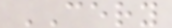CERY
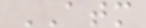ATM
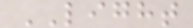LIGHT
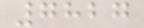7827
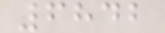6842
